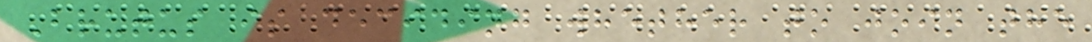Brutus is deciding whether to join the
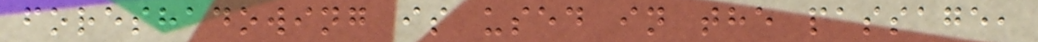foreshadowing is used in the passage,
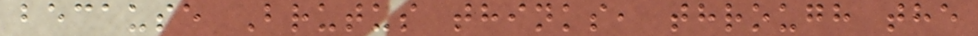because Brutus thinks, through the
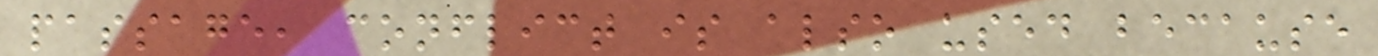passage, conflict is also used because
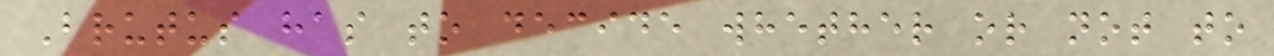Brutus has to decide whether or not to
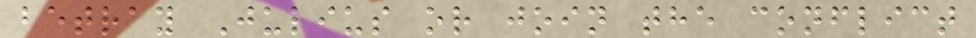betray Julius or join the conflict
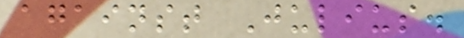against Julius.
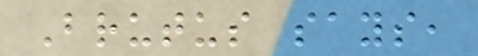Brutus says,
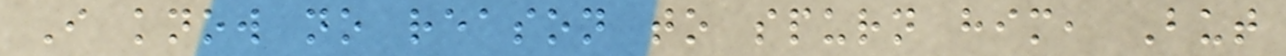I know no reason to spurn him, But
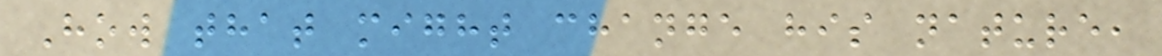How that might change his nature,
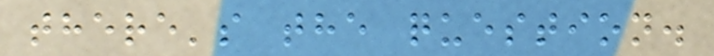there's the question.
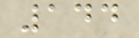144
